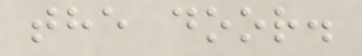the door.
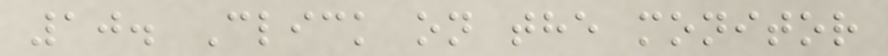10. Click on the monitor
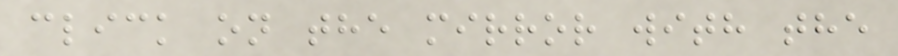click on the mirror with the
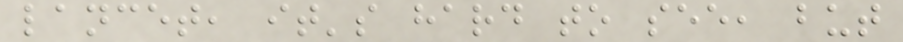lancet, it's hard to see, but
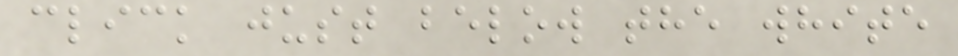click just below the white
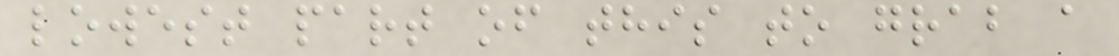lowest part of this to grab a
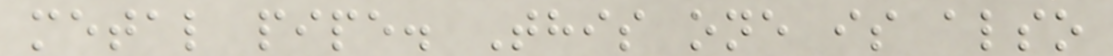metal pipe. This one is also
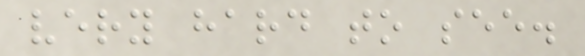very hard to see.
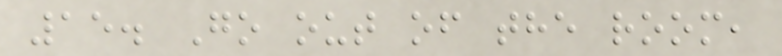15. Go out of the room,
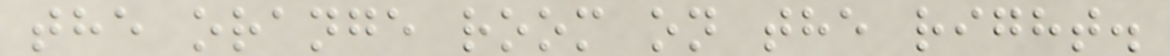the orange room on the right.
